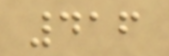416
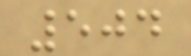504
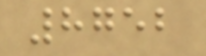8752
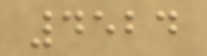4524
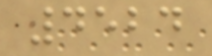4524
